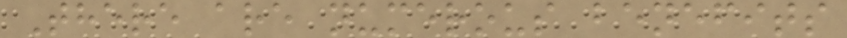There are numerous benefits
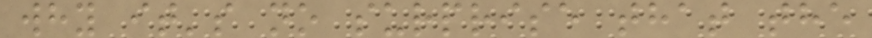why it's no surprise that the
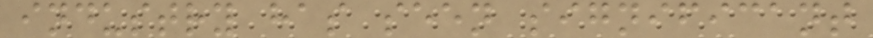industry has seen significant
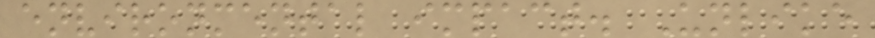environmental impact. Unlike
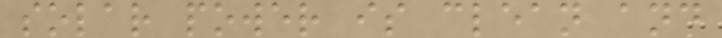solar power is clean and
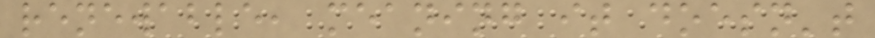renewable, meaning it doesn't
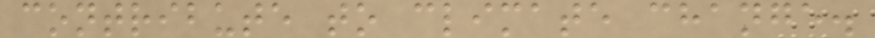contribute to climate change.
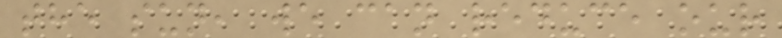the sun, we can reduce our
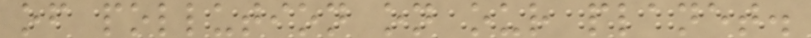of pollution on our planet.
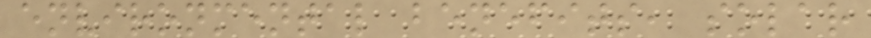environmental benefits, solar
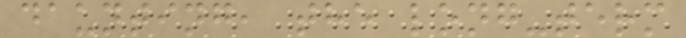daunting, the long-term
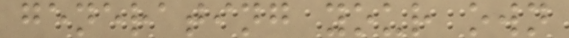generating your own
